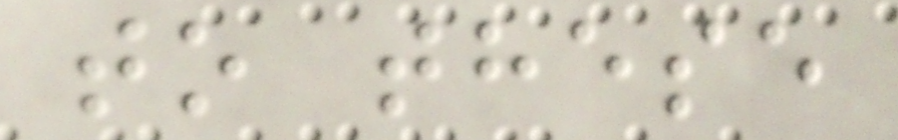to these
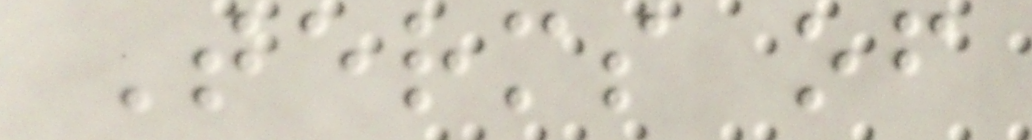Terms of
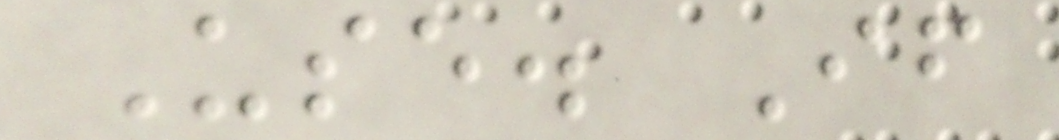Use. If
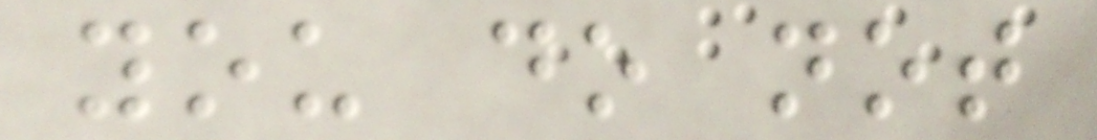you do not
